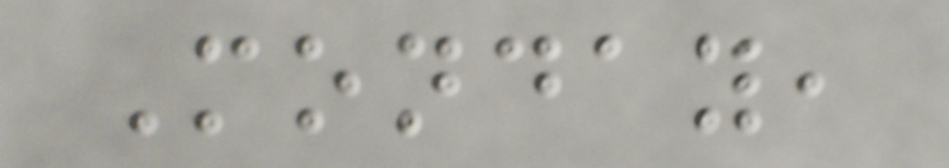Monday,
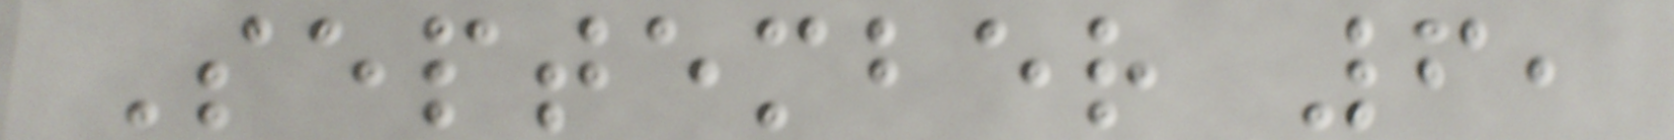September 6,
